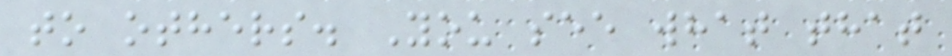to others. You see what that
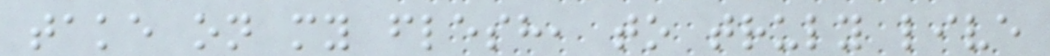take on my flesh, to truly live
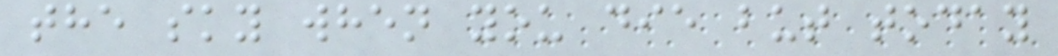the sky when you die but today
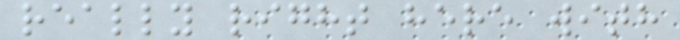really right here with
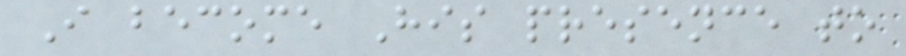I become His presence to
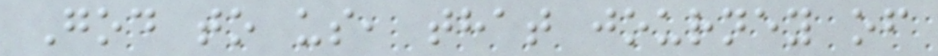God to us, that journey of
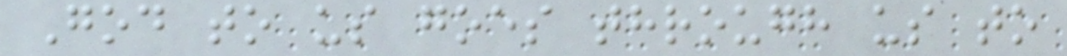God to us goes through us to
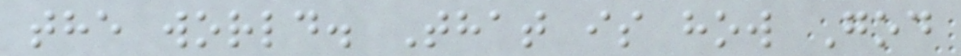the world. That is how God
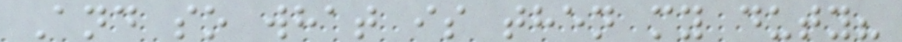And so what is then my duty?
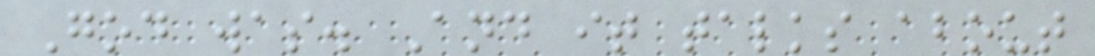God was. And it talks about
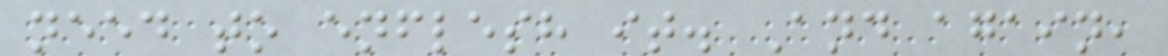need to enflesh it. And again,
